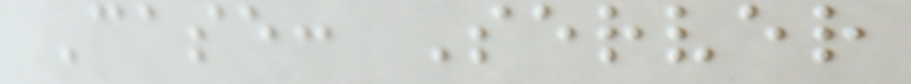Case: Server
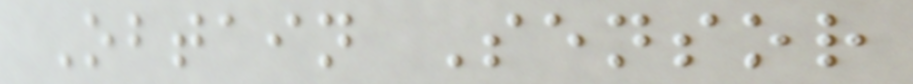Obtain Sensor
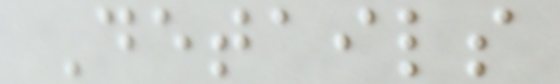Details
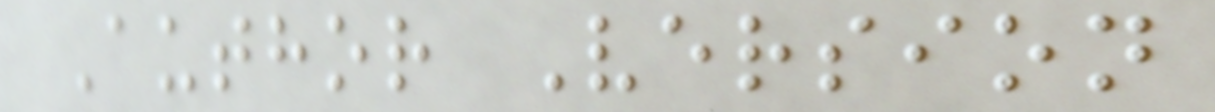Author Version
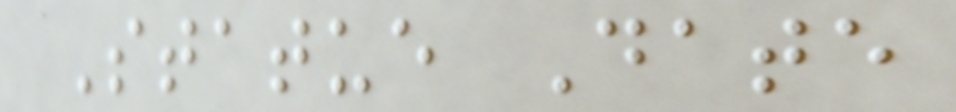Statue Date
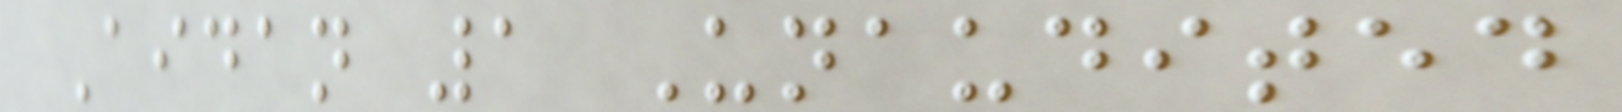Aidan 1 Unaudited
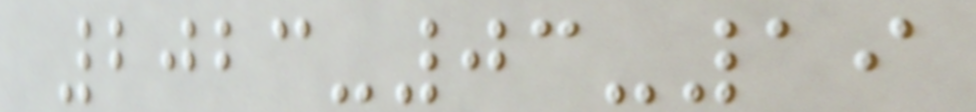2023-03-19
